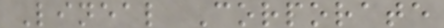Lineal Corporate
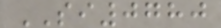SI0780
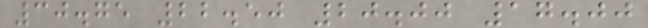30.75 22.50 20.00 17.00
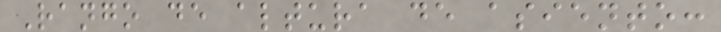Rango de altura de asiento:
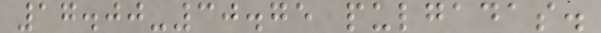17.00-30.75 pulgadas.
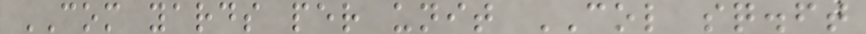COM yards per unit COL sq.ft
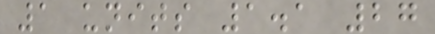1 units 1.1 27
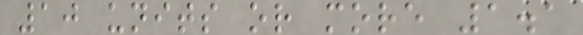10 units or more 1.1
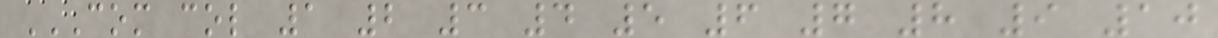COM COL 1 2 3 4 5 6 7 8 9 10
